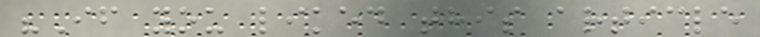"If you liked this article
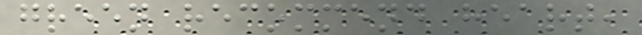green recommend heart,
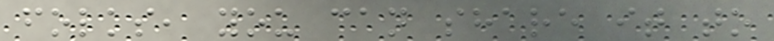folks, you can share it to
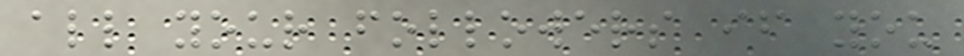all your followers if you
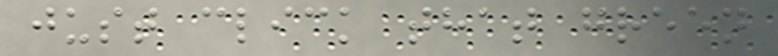just click that green
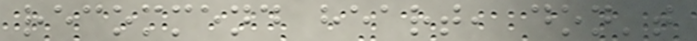recommend heart, don't
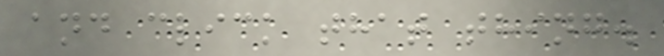and click that thing.
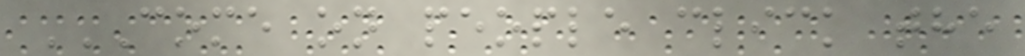COME ON PEOPLE CLICK THE
